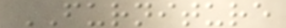FURNITURE
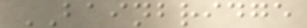BAINBRIDGE
